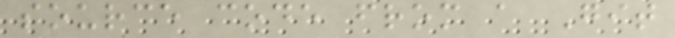source code from a Git
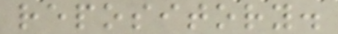repository.
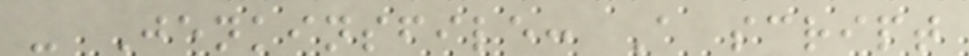- Jenkinsfile: A script
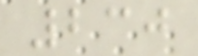230
